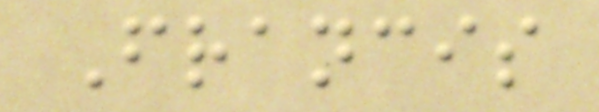Francis
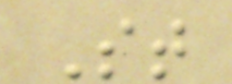St
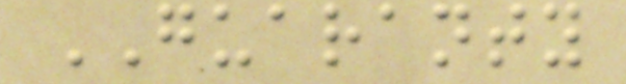GUARANTY
